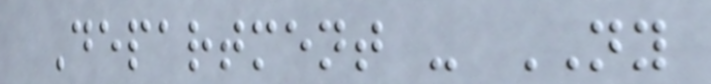Department - NY
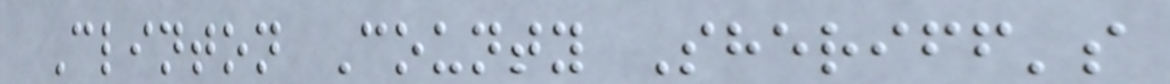Clinton County Sheriff's
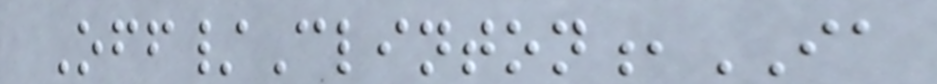Off/Clinton,IA
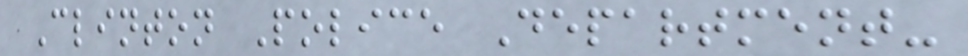Clinton Police Department-
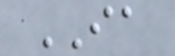IA
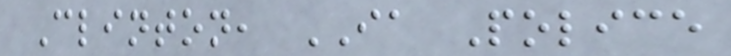Clinton, IA Police
